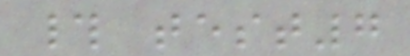# test7
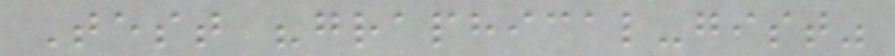Test "graphical-gist"
